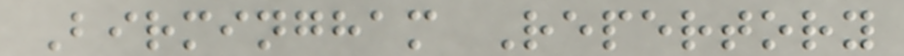Birmingham Repertory
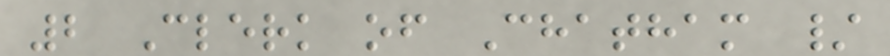2 Clerk of Chatham /
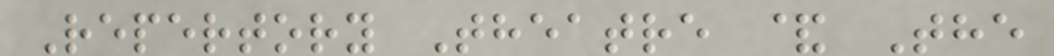Repertory Theatre & The
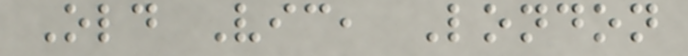Old Vic, London
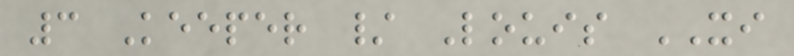3 Keeper / Louis XI
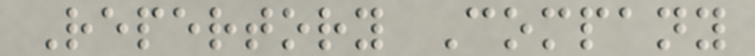Repertory Company
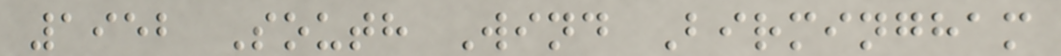1952 South Wind Birmingham
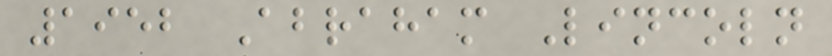1952 Abraham Lincoln
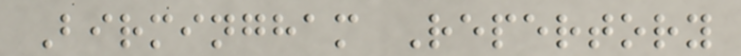Birmingham Repertory
